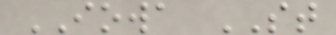IOWA ST
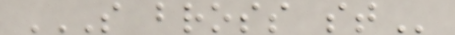S BROSS ST
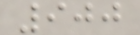900
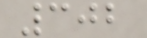302
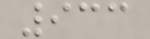933
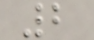2
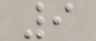9
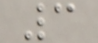3
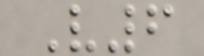V6
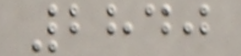2840
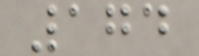174
